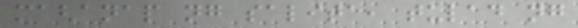maghanap ng salita, tulad ng
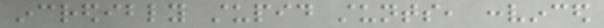incredibly stupid stunts, convinced
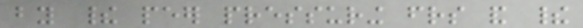by their peer pressuring friends and their
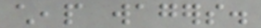cheap wagers.
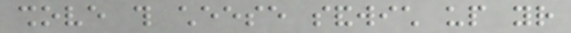shove this cheese sandwich up your
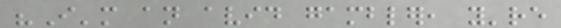"I'm an avid gambler, you're
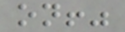on!"
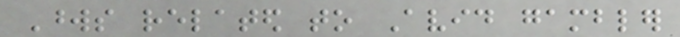Words related to Avid gambler
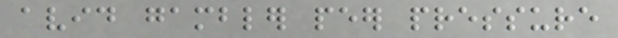avid gambler peer pressure
